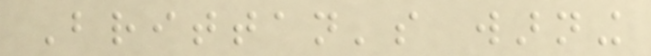Brittan's warning
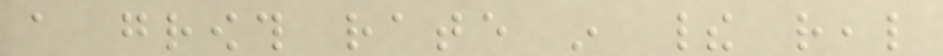a growth rate in their real
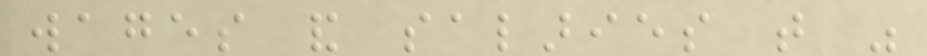wages and salaries that was
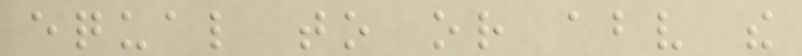equal to or above the
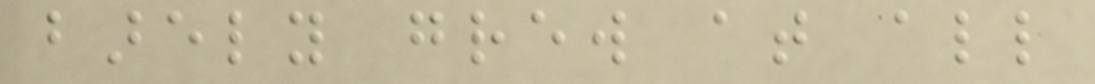barely grew at all
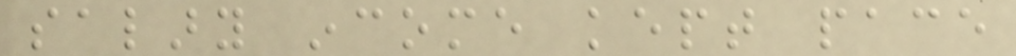salary income kept pace
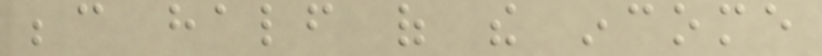because half of the income
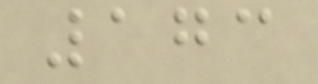173
